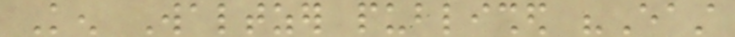Ken Waltzer published "East
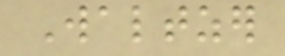Waltzer
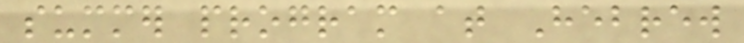summer program at Hebrew
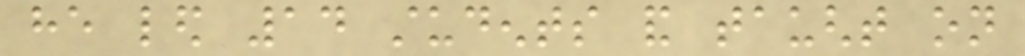he led 14 students and taught on
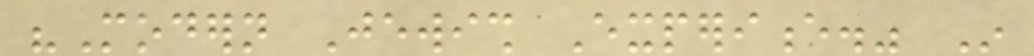"Modern Jewish Experience." In
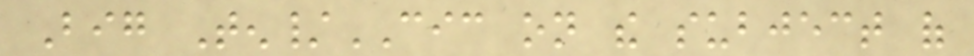Big Ten/CIC on the subject of
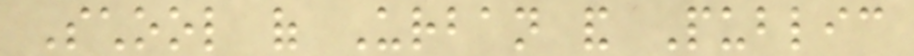School of Urban and Public
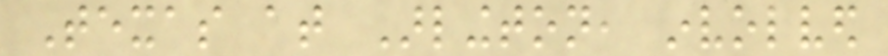Texas at Arlington, involved
